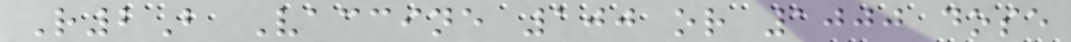R2B Vaccine 100 or 1000 dose
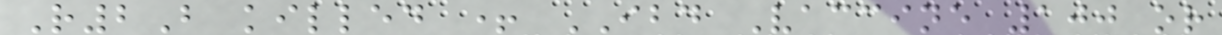R2B killed + IBD Vaccine 100 or
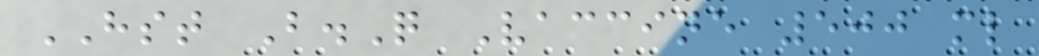HST B.Q Vaccine 500 ml
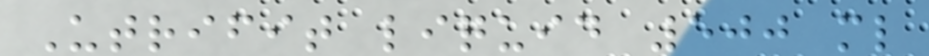Utrifit liquid 500 ml
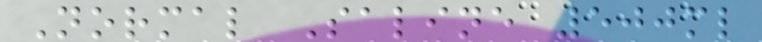Normal Saline 500ml
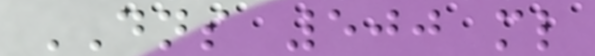DNS 500 ml
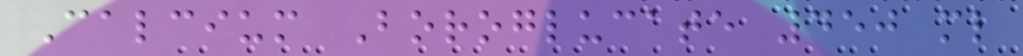Calcium Boroglucate 450 ml
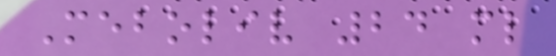Meboliv 24 ml
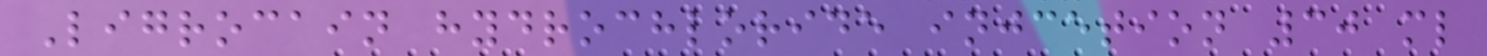Ligrocain hydrochloride injcetion 30 ml
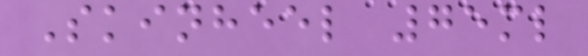Skinheel 75ml
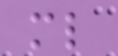ml
